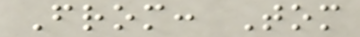From: Tom
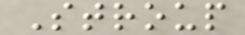Stroup
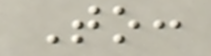To:
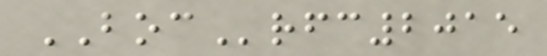BOCrfc2015
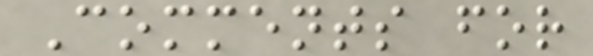Comments for
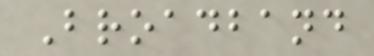Broadband
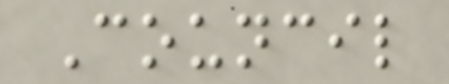Council
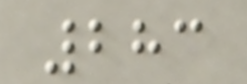283
